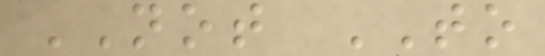NOT TO
